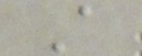A
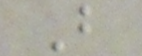B
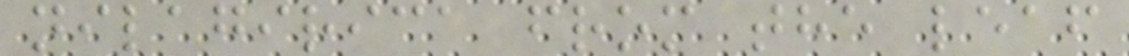nilagirica from the leaf
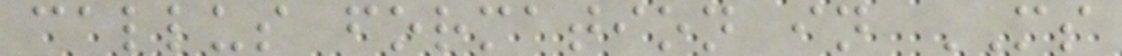callus formation in MS
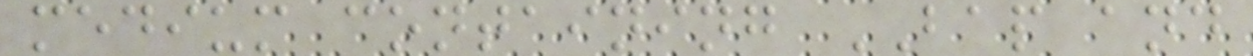medium containing BAP and
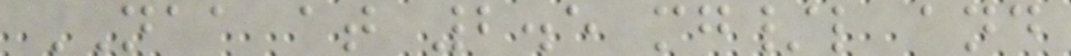NAA at 2.5 mg/l and
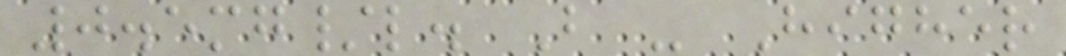0.5mg/l. B - Higher
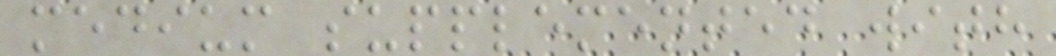medium supplemented with
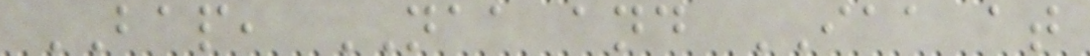BAP, NAA and IAA at
